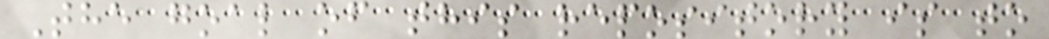The goal of this repository is to
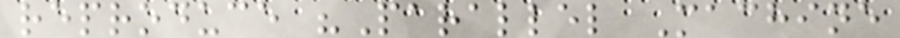reproduce "Parallel Machine
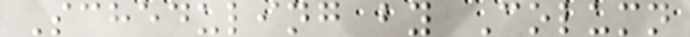Scheduling by Column
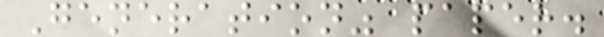Generation" paper.
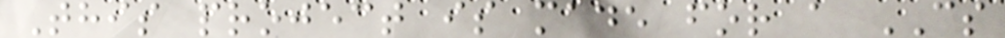This project is made for a CS
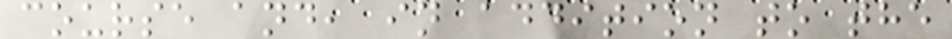course and, in addition to the
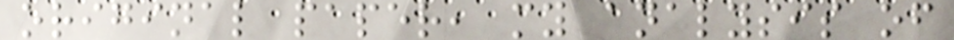original paper, my analysis of
